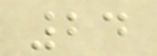24
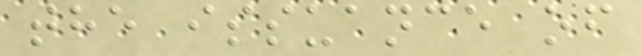the issuance of
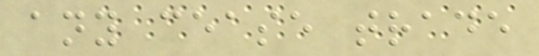any cease trade
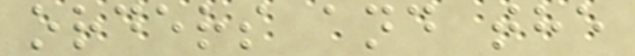orders and the
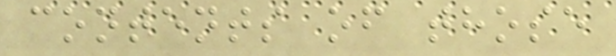contents of those
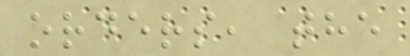orders, the
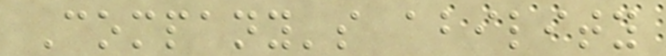Company's ability
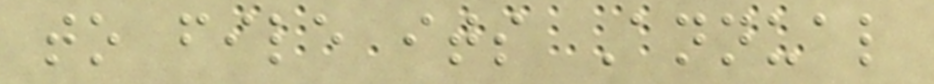to file its Annual
